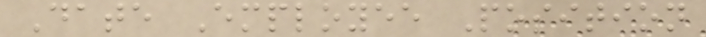Date Employee Position
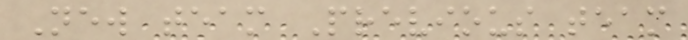New team Previous team
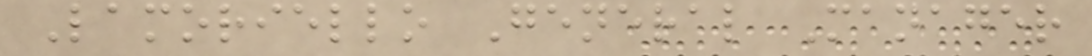Lamoriello General Manager
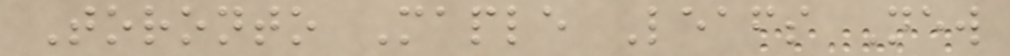Toronto Maple Leafs New
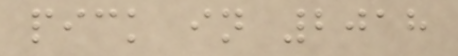pick in 2018
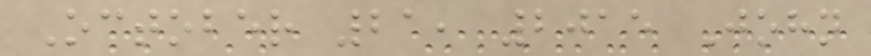October 21, 2015 John
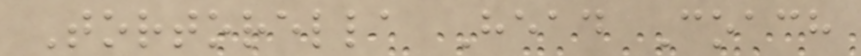Tortorella Head Coach
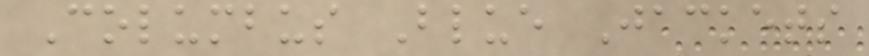Columbus Blue Jackets
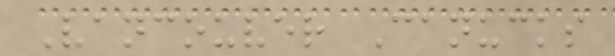Vancouver Canucks
